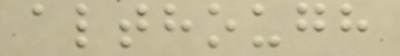although
